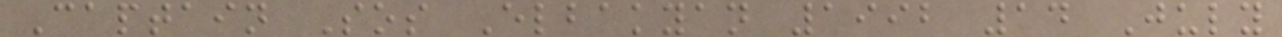Captain Sos Elbakyan 1992 14 July
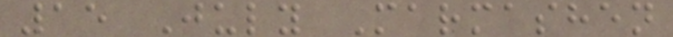15 July Marmashen
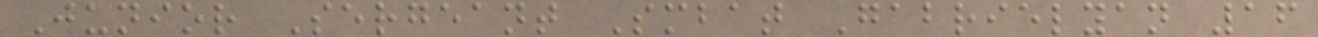Junior Sergeant Smbat Gabrielyan 16
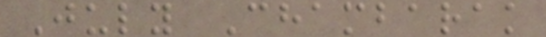July Chambarak
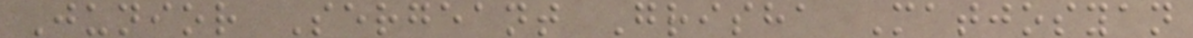Junior Sergeant Grisha Matjosyan
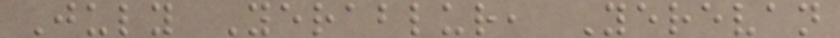July Yerablur, Yerevan
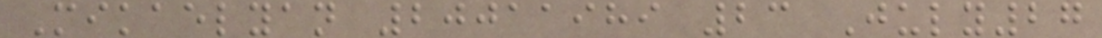Mikaelyan 20011989 23 July27
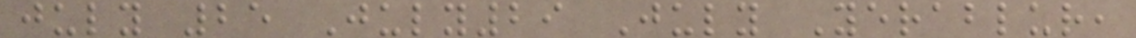july 25 July29 July Yerablur,
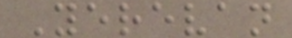Yerevan
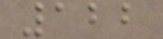122
